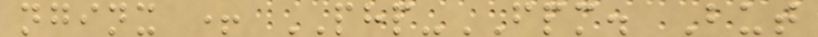nginx + PHP-FPM. But
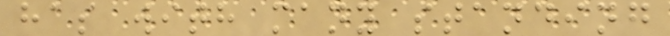has with many standing
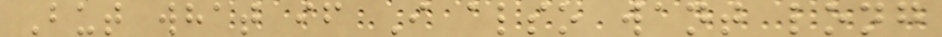But what if I also want long
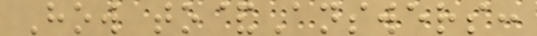How to&Answers:
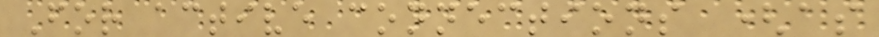For active connections (as
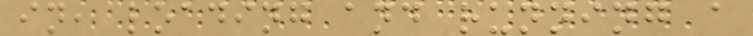in, loading and running a
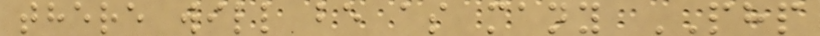there will be as many PHP
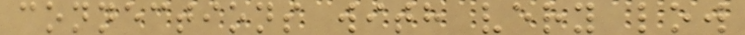connections with very low
